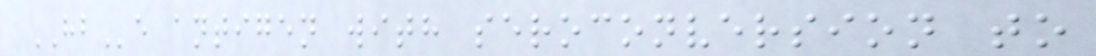HBe antigen with seroconversion to
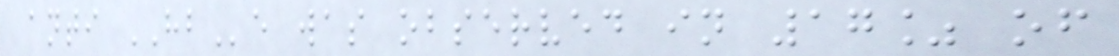anti HBe was observed in 17% of
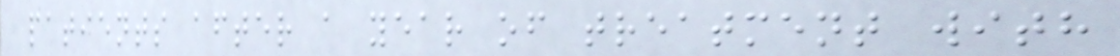patients after a year of treatment with
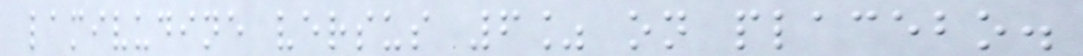lamivudine versus 6% on placebo.
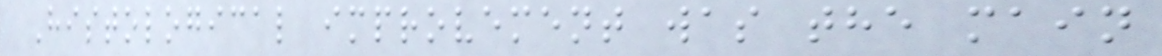Histological improvement was the main
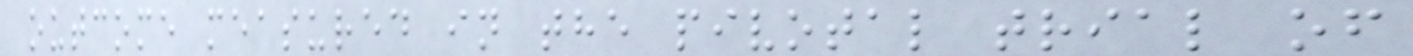outcome measured in the pivotal trial of
